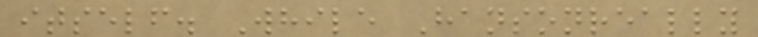itself. While Hansonreally
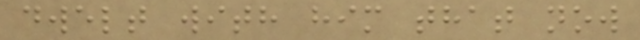dwelt with him that now
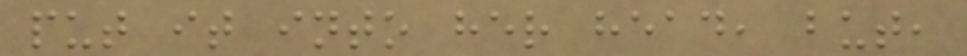put it into her head, but,
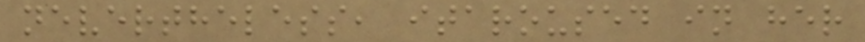nevertheless, itaroused in her
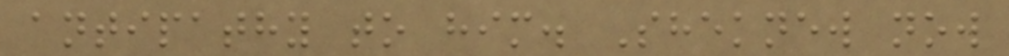antipathy to him. Sheknew now
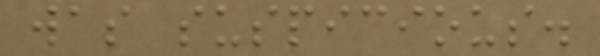was suspicious.
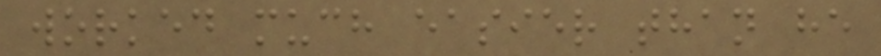worked much easier than he
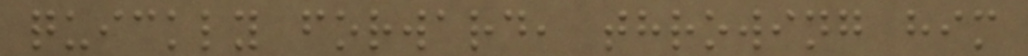quickly forward, throwing him
